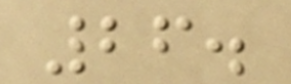26.
